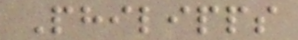Philipps
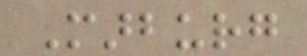Marburg
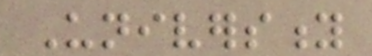University
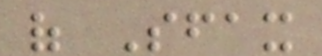of Sfax
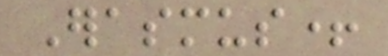Erasmus+
